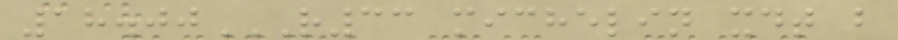18.00R33 MICHELIN XDT B
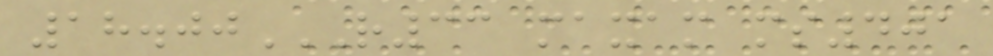18.00R33 MAXAM MS401
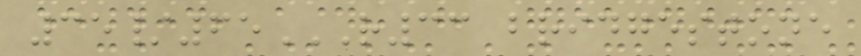35/65R33 BRIDGESTONE
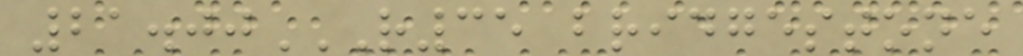21.00R35 BRIDGESTONE
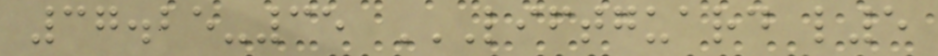37.25-35 LIFTGUARD L5
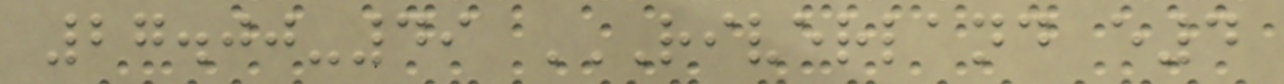27.00-49 RIVERLAND E4
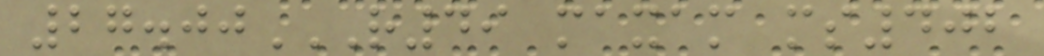27.00R49 MAXAM MS402
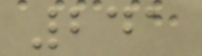241
